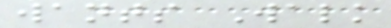wants Walk
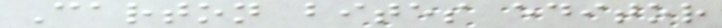Carton bites editor
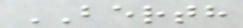BERTH
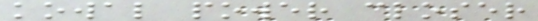kowal power closer
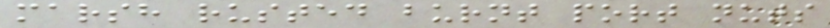marsh rusted burnt port nuts
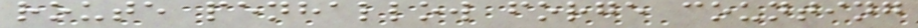route penhallow forge counting
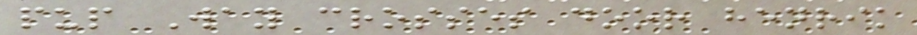pup Way crosses door henrik
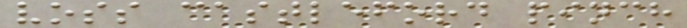voss castleford pinch
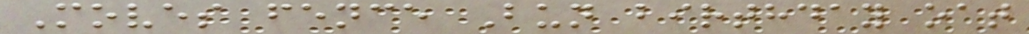Moves fence Bun birthday oat
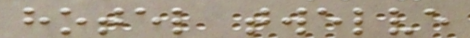hotel twelve
